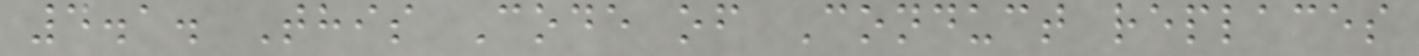4.1. This Code of Conduct replaces
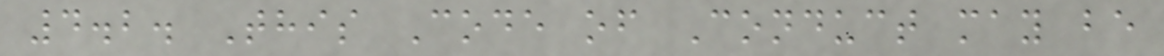4.2. This Code of Conduct may be
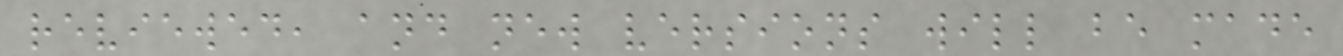reviewed, and new versions will be made
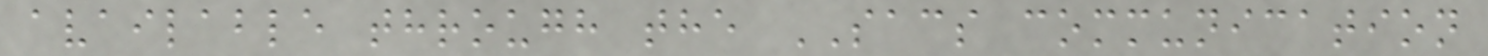available through the SACS communication
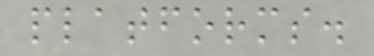platforms.
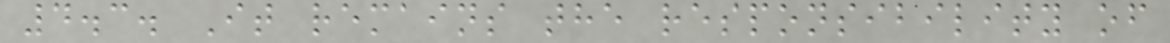4.3. It remains the responsibility of
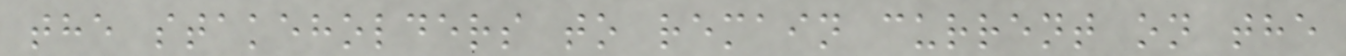the stakeholders to remain current on the
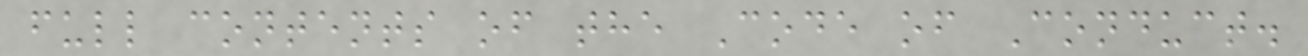full contents of the Code of Conduct.
